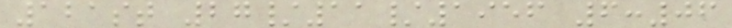121st 27/11/1956 6:06
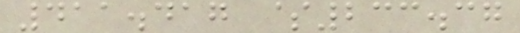411.417 $233.37
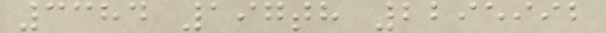3384 197th 2295992
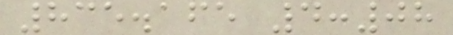835.165 4:08
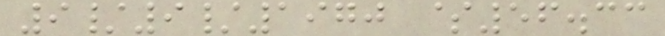9/9/1970 $56.33
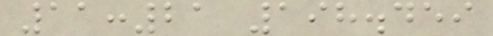11:21 198.459
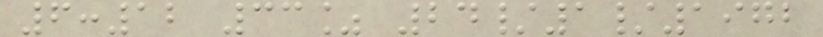6:12 33% 24/1/1972
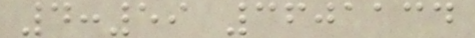4:59 3601134
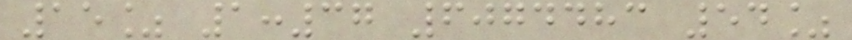15% 1:37 6074483 54%
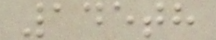145th
